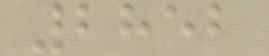2852
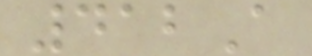412A
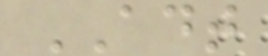ADT
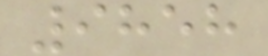9858
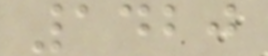1420
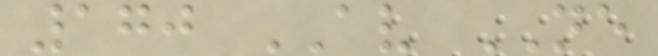170 AV NE
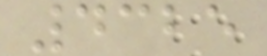4325
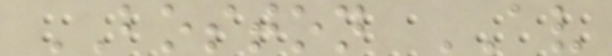BOSTON AV
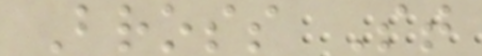Bross St
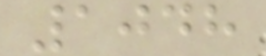1048
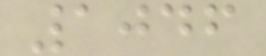1046
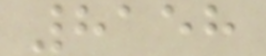8158
